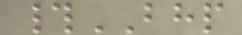#BHP
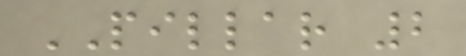PILLAR 2
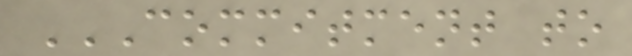COMMITMENT TO
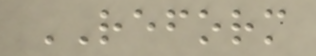REFORM
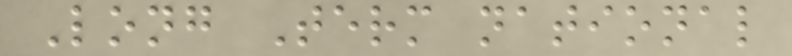Long Term national
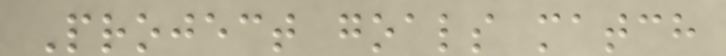Project goals match
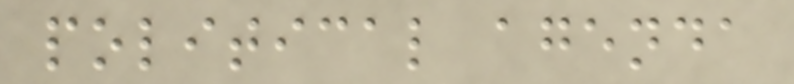political agenda
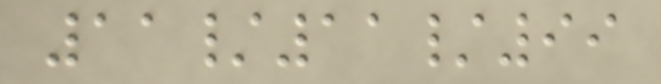11/11/99
